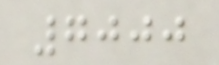7000
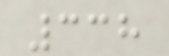338
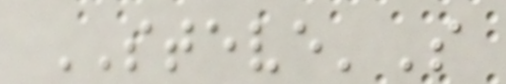STEVE'S
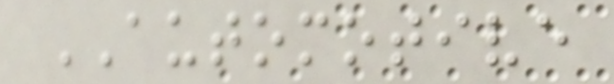AUTOMOTIVE
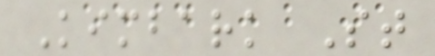Kimbark St
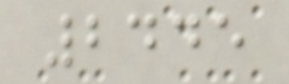2445
